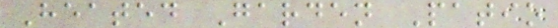Heated Garden Patio
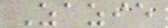Zazie
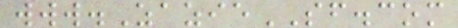www.ZazieSF.com
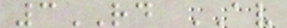3RD AV
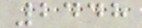2448
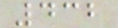432
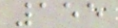155
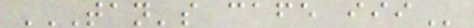TAN'S CAFE III
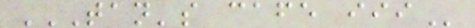TAN'S CAFE III
